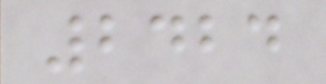2424
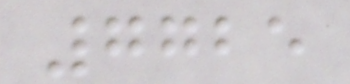7725
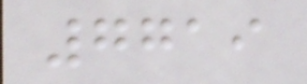7719
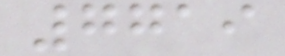7719
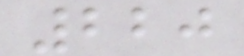220
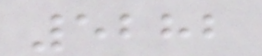5282
